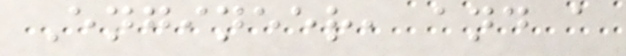Engineer, and a
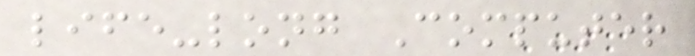life-long Computer
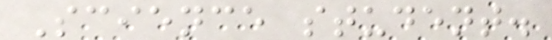Science student.
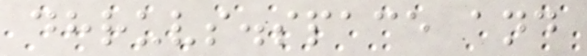dhruvs.space and
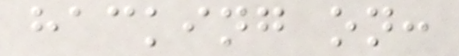hacking on:
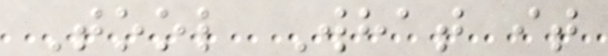Tool What it
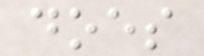does
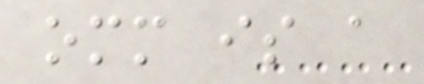omm is a
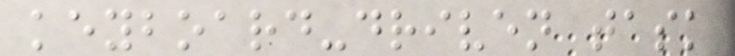keyboard-driven task
